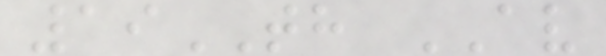19TH AV
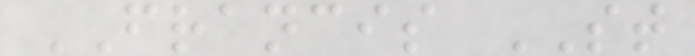FRANCIS ST
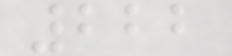222
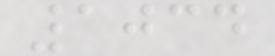1034
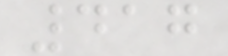417
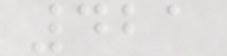421
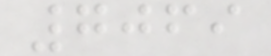7069
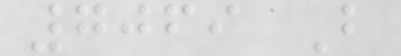7069 B
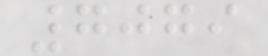7079
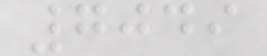7049
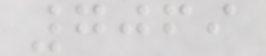7069
